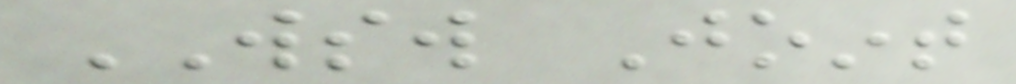WSW Joint
